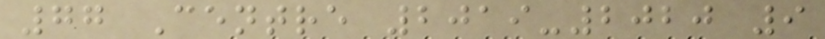77 Centre 2019-2020 9
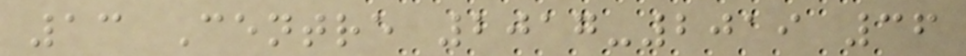13 Centre 2017-2019 36
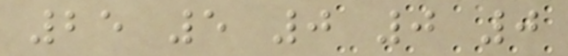25 5 0 0 0
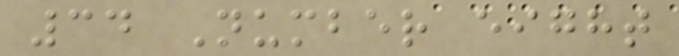34 Number eight
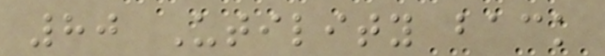80 Utility back
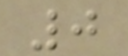0
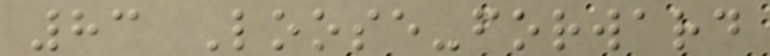83 Loose-forward
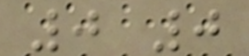0 0
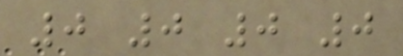0 0 0 0
